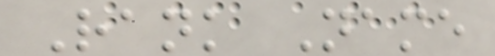Rank Name
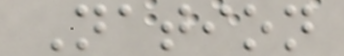Nation
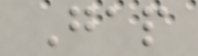Gap
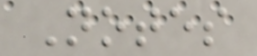Notes
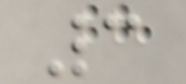3
